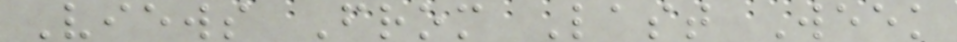Views From Last Week
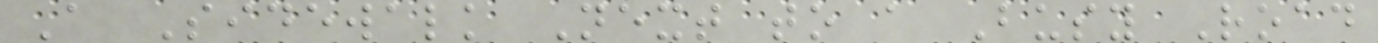A Sidewalk Next to a Busy Road
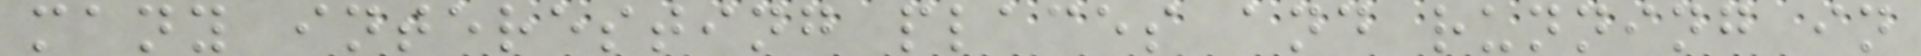many interesting places and running in
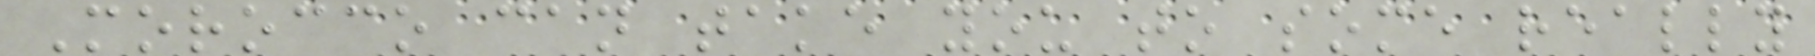Morocco can take you to some really
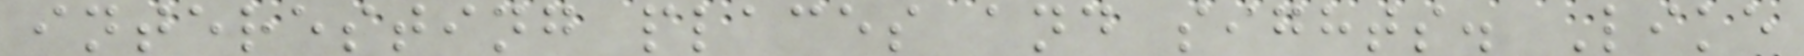interesting places and sights. Like
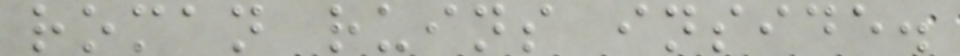roman ruins inside.
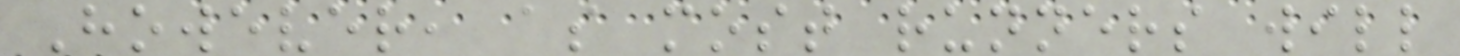However, as most runners will
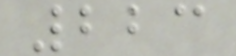223
